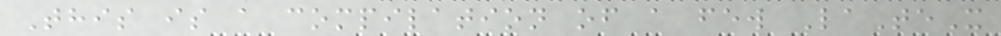This is a compilation of a few LaTeX
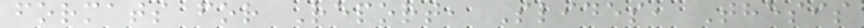formats for Report, Slides, Thesis
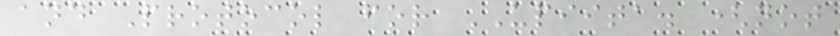and Protocol for UPIITA. (not
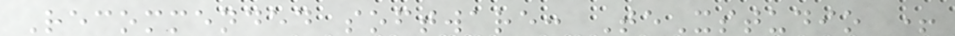Recommended software: TeXstudio +
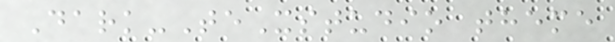Dark-TeXstudio theme
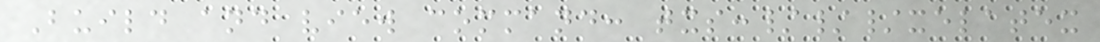Build and view command: txs:///xelatex
